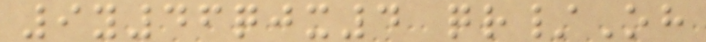9y46qjx4 qr/Oh
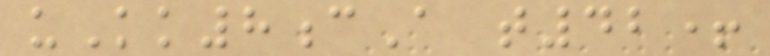uKk8cA t42+
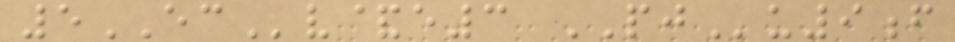5ECv&e3 PJu9f
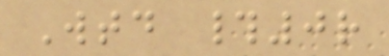Wtd #0r
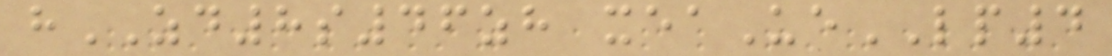hZD8s46zh xeaUeLP4
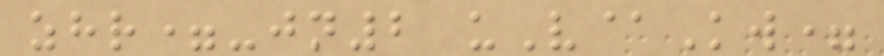zhr=-jn2 uV@Kw=
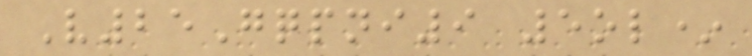V25Gqpni9 5ol*
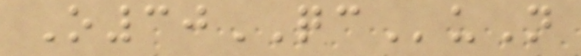O30QCuN
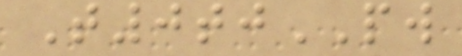T0tjPW
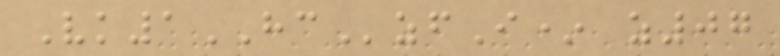Vk1HCzfI* z07
